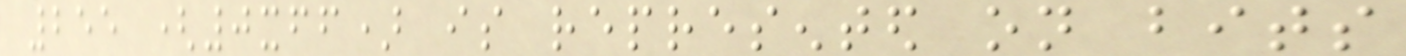255 (0xff) is represented on bits
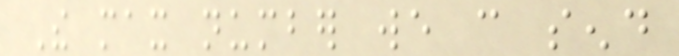The max number we can send
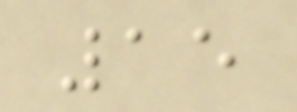15
